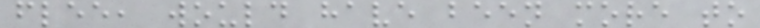flee, would have been more to
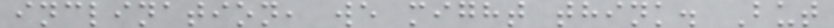inclination, we might think. But
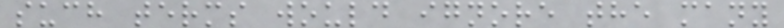such terms would ignore the many
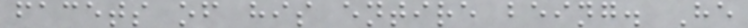facets of his entire being. He
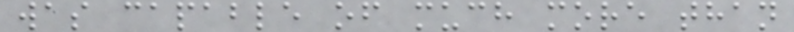was capable of much more than
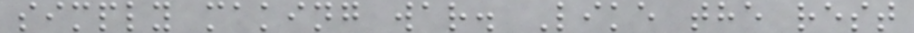simply making war. Like the rest
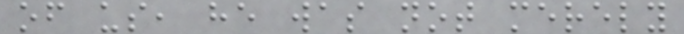of us, he was not merely
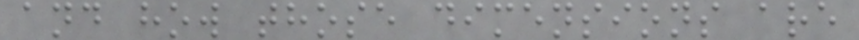and how those dimensions are
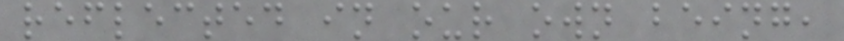reflected in our own being,
